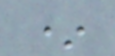*
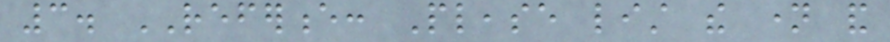3. REFERENCE: Please list the name and
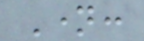Name:
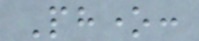Phone:
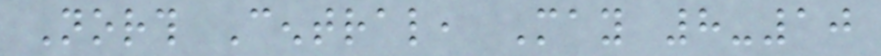North Central, May 8-10
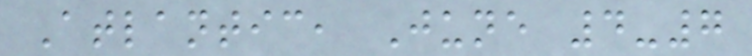Atlantic, June 4-7
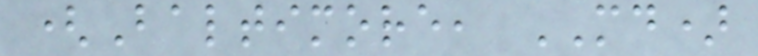(Baltimore, MD)
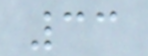33
